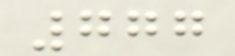777
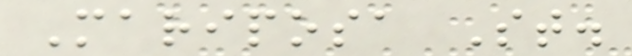Mariposa St.
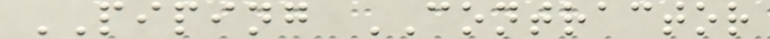PIPING CONTRACTOR
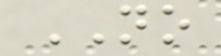NO
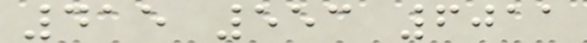415 553 6011
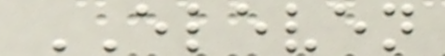ELEVEN
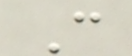C
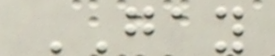GAY
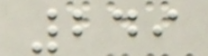249
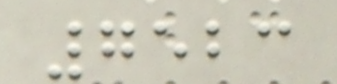7523
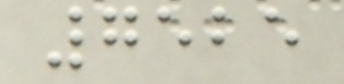7525
